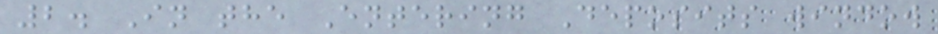2. In the Entering Deposits window
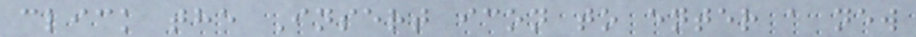click the Insert icon to enter a new
